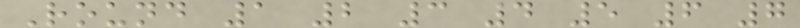Round 1 2 3 4 5 6 7
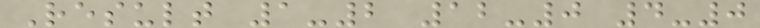Result 1-2 12-0 4-0
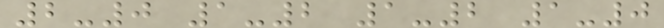2-0 1-2 1-2 1-0
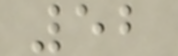52
